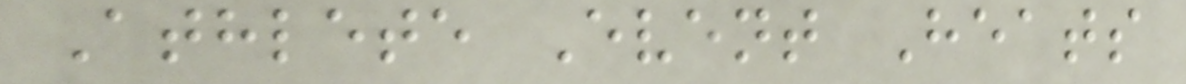Athlete Event Heats
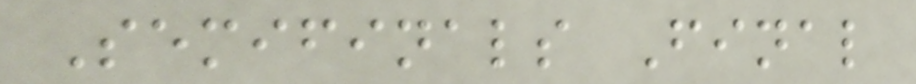Semifinals Final
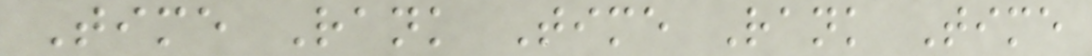Time Rank Time Rank Time
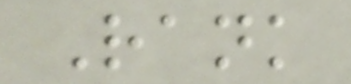Rank
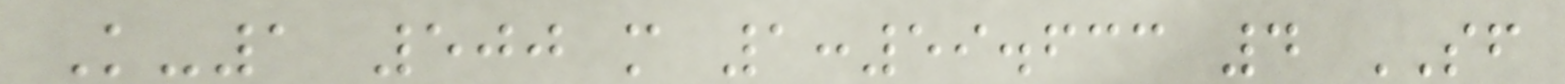K-1 500 m 1:59.633 4 SF
